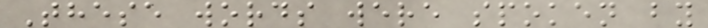These words were spoken by
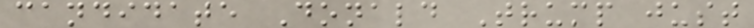candidate Donald Trump just
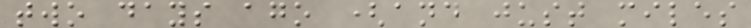two days ago (and just miles
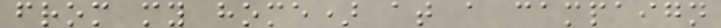from my home) at a campaign
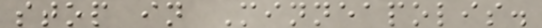stop in Minneapolis.
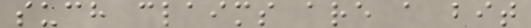such claims are a bit
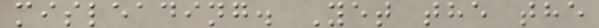misleading. Yet the the
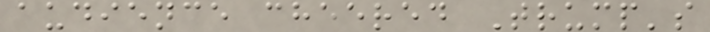audience cheered Trump's
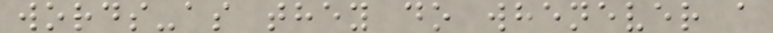words-as they do whenever a
